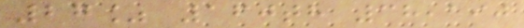27% 160th 38,190
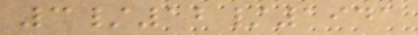3/12/1941
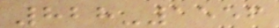828-1556
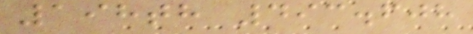198th 493.608
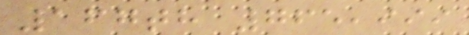167th 765,999
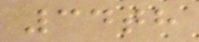34th
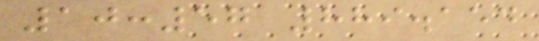10:57 889.154
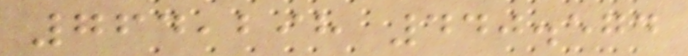764,298 440.574
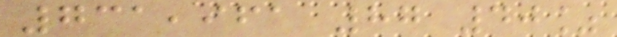731,961 87 40%
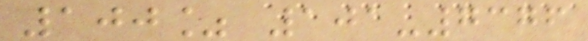100% 101-7376
